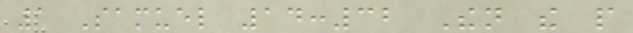1 Samuel 14:32 Then the people
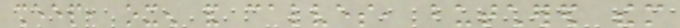sheep, oxen and calves, butchered them
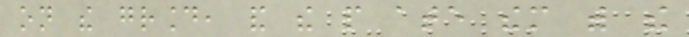on the ground, and the people ate them with the
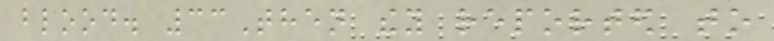blood. 33Then they reported to
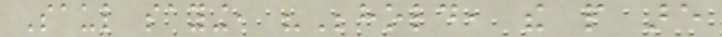Saul saying, "Behold, the people are
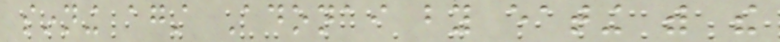sinning against Adonai by eating with the
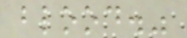blood."
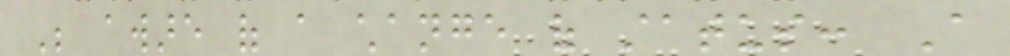Be aware of a change of status: A
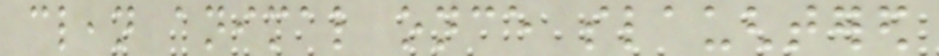clean animal once slaughtered
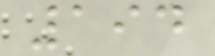194
